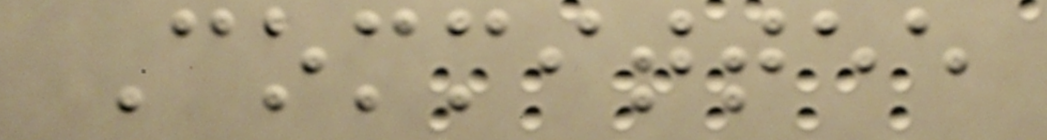Committee
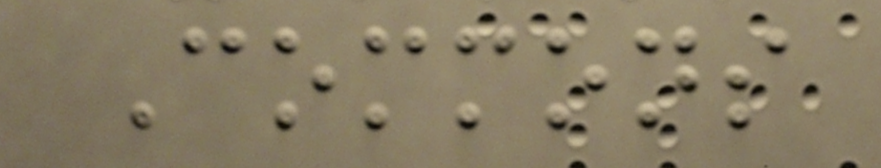Commons
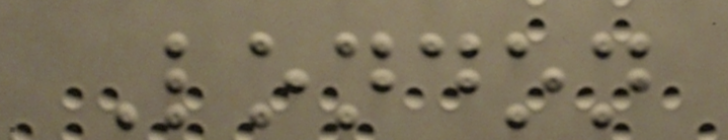London
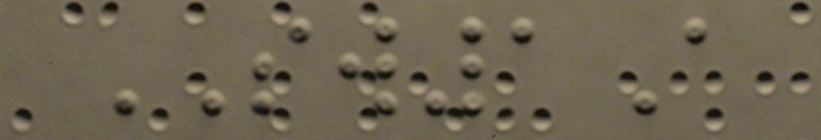SW1A
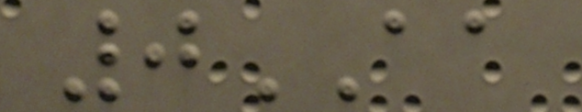0AA
